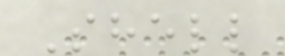Shell
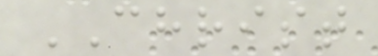CHRIST
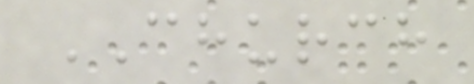CHURCH
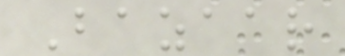Bazaar
